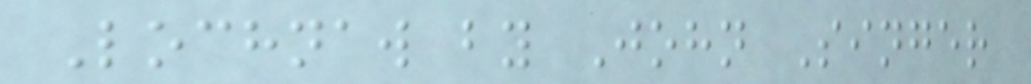Lochnaw by John Singer
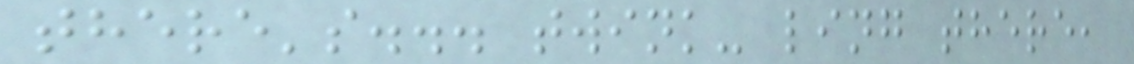there's... twink- ling there,
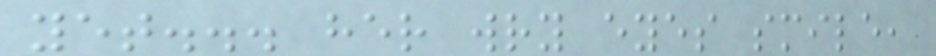yet... her wry eyes smile,
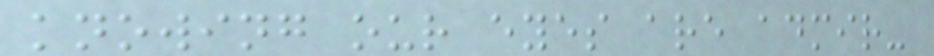knowing our eyes are admir-
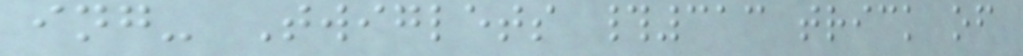ing- Twiglets #313 trick of
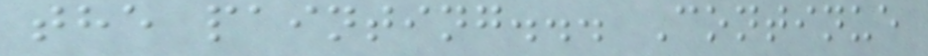the painting... Continue
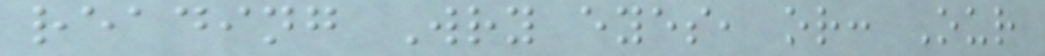reading Wry eyes, or: Our
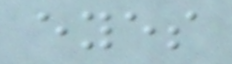eyes
